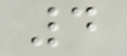4
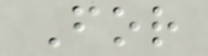For
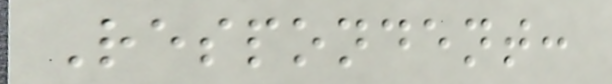Respondent:
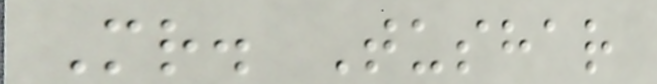Mr. Tushar
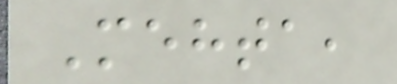Mehta,
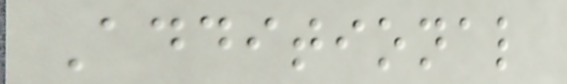Additional
